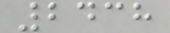2438
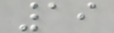19
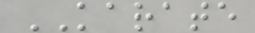KARATE
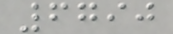6790
